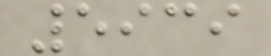5939
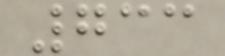733
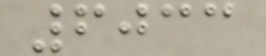6033
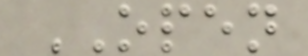OPEN
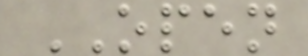OPEN
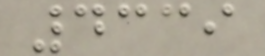4339
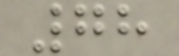78
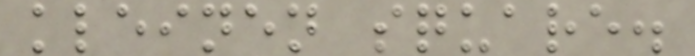kleinen square.
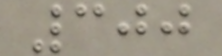300
